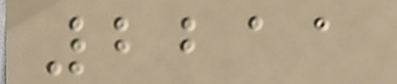2211
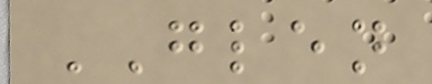GLEN
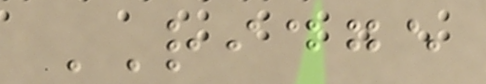RIDGE
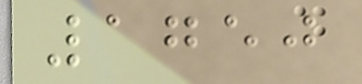1750
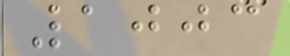1003
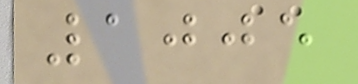1005
